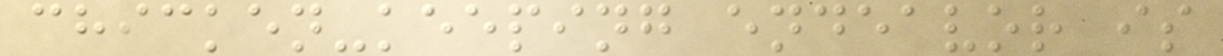chicken-keeping endeavor is
